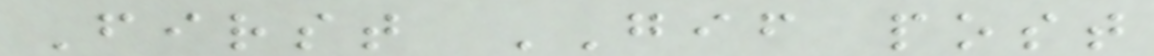First GIF post
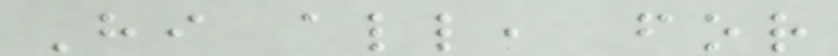Hi all, for
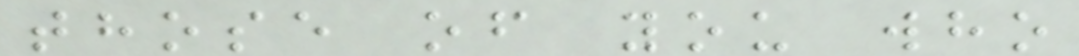those of you who
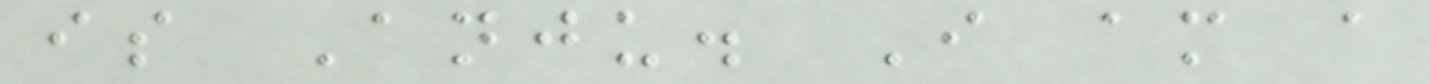is Anju. I am a
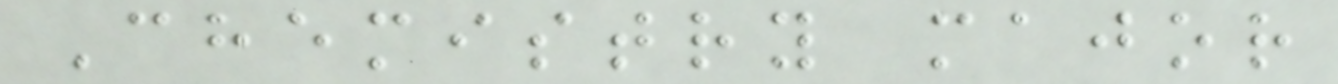Chemistry major
